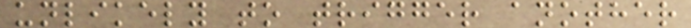unlikely to trigger another
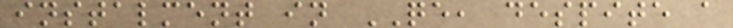instalment in QE, despite a
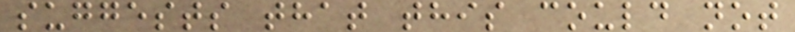suggests that this could not
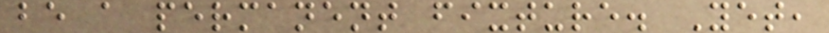be a permanent fixture. Yet,
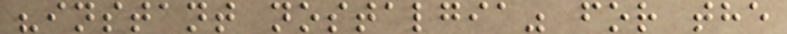"instant nostalgia" for the
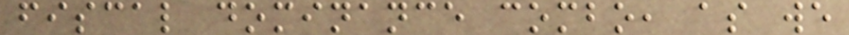fiscal dominance combo, as we
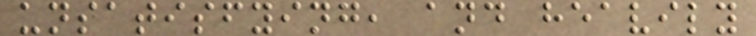unsatisfying, and heavily
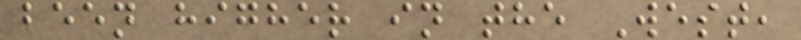been higher in the West,
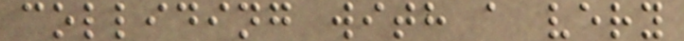colliding with a very
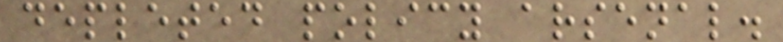depleted policy arsenal.
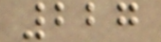227
